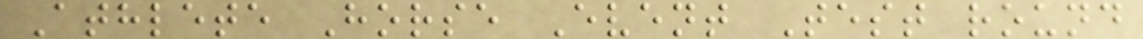Athlete Horse Event Test round
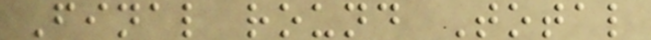Final round Total
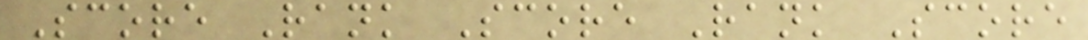Score Rank Score Rank Score
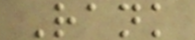Rank
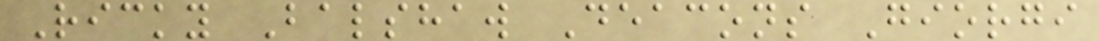Ricky Balshaw Deacons Giorgi
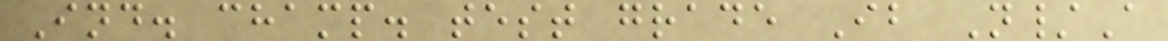Ind. champ. test grade Ib N/A
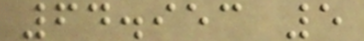64.953 5
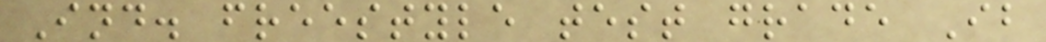Ind. freestyle test grade Ib
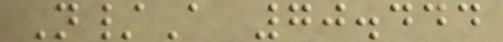N/A 70.444
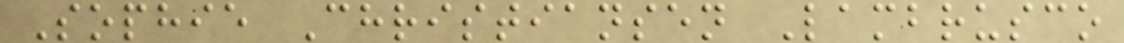Sophie Christiansen Lambrusco
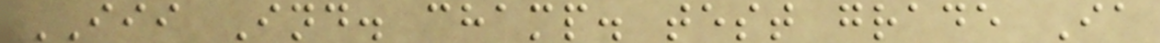III Ind. champ. test grade Ia
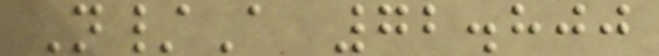N/A 72.800
